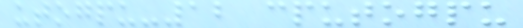utogpu-12 cputogpu
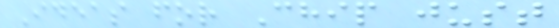Ideas for Chip just
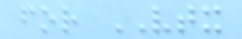for VTX
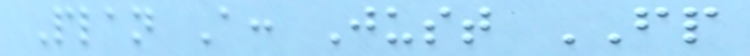Plan A: Just FP
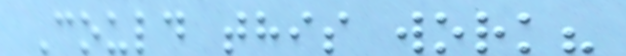Could this work?
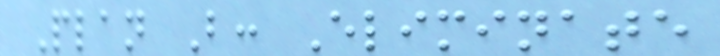Plan B: Eliminate
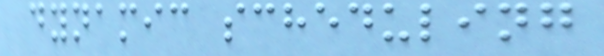dynamic scheduling
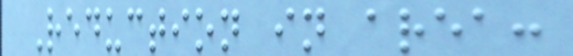Reduction in area:
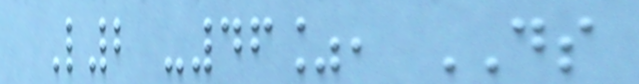L2 -46%, DS
